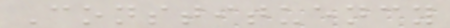Constituency
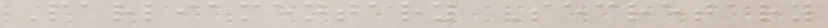Parliamentary Secretary
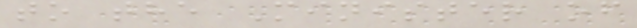to the Minister of
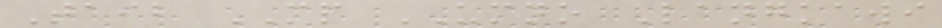Taib MP UMNO Langkawi
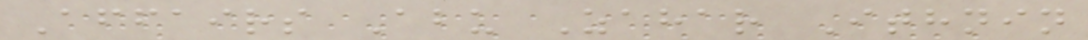Affairs Abu Zahar Ithnin
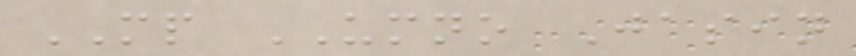MP UMNO Jasin
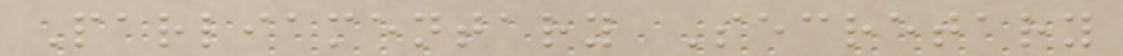Parliamentary Secretary
